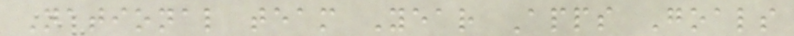National team Year Apps Goals
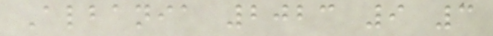Albania 2023 9 3
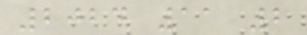2024 11 2
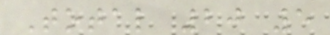Total 20 5
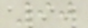90
